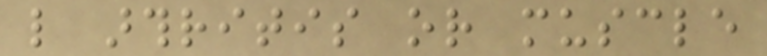like arthritis or muscle
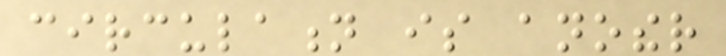circulation is another
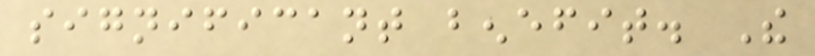significant benefit. The
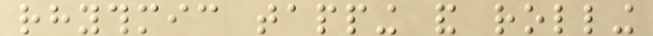rhythmic tapping and rolling
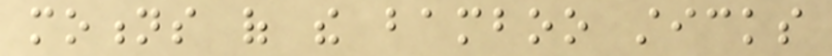motions of the bamboo sticks
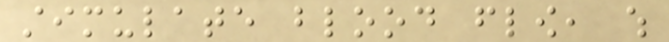stimulate blood flow, which
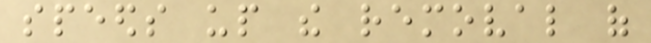speeds up the removal of
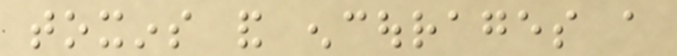toxins and encourages a
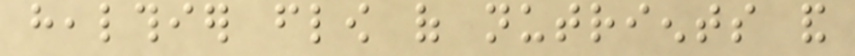healthier flow of nutrients and
